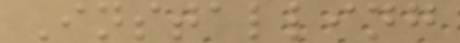Installing
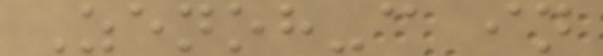Zenoh-c in
